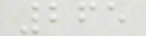265
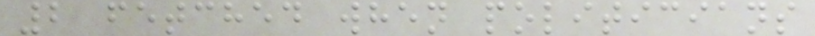2 fetched when politicians
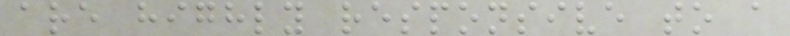are highly responsive to a
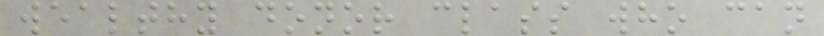wealthy donor class who can
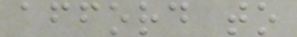afford to
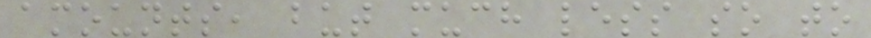amounts, but much less so to
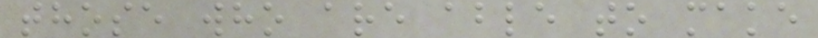those who are able to make
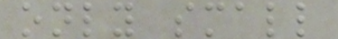only small
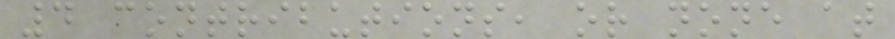4 contributions, or none at
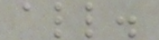all.
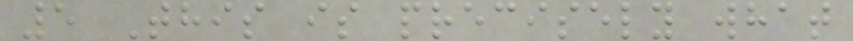5 This is precisely what
